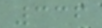336
